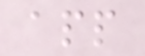app
